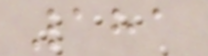181
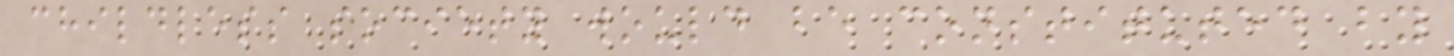childless society would be constituted by
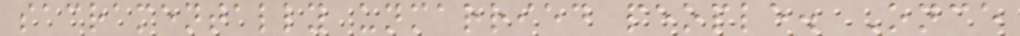sacramentally unmarried people. Once
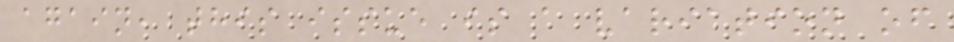again, this issue is a variation of
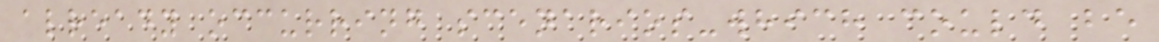already occurring scenarios-which could be
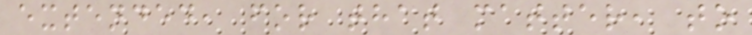extended, for that matter, to
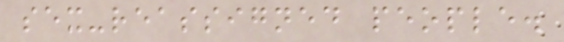sex-reassigned people.
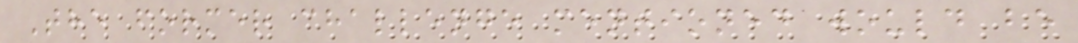The former challenge mentioned would be
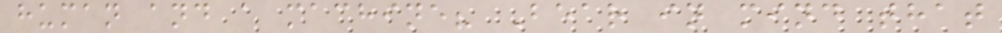human and a machine? Bear in mind that
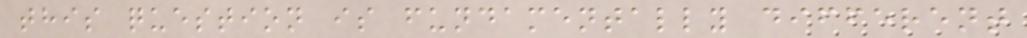this question is fundamentally different
